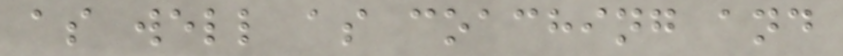as well as coaching and
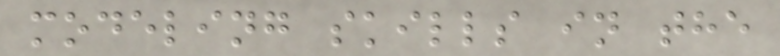modeling skills in the
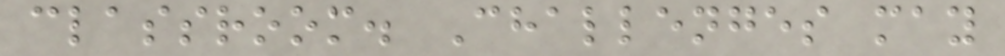classroom. Challenges may
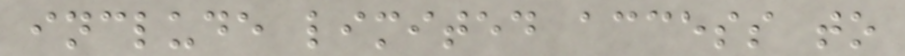include limited access to
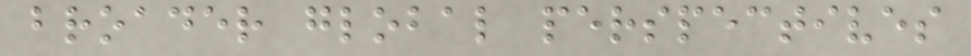broader global perspectives
